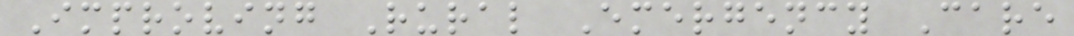Improving Rural Emergency Care
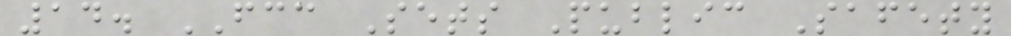14. FCC Sets Public Safety
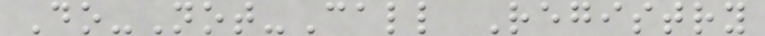Do-Not-Call Registry
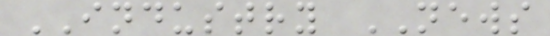INDUSTRY NEWS
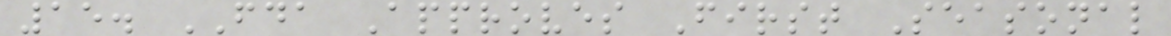15. FDA Approves First Seasonal
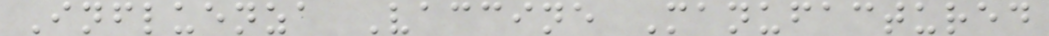Influenza Vaccine Manufactured
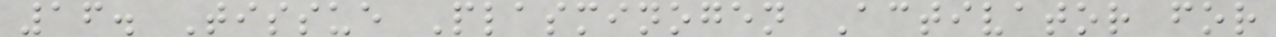16. Tissue Plasminogen Activator for
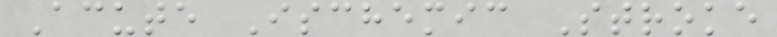Acute Ischemic Stroke
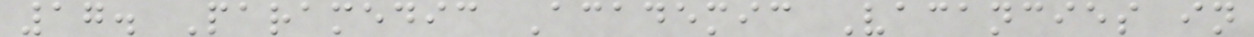17. Paramedic Academic Vacancies in
